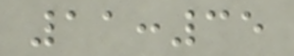11:35
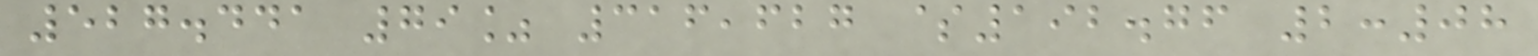527.441 79% 316,627 $192.76 2:08
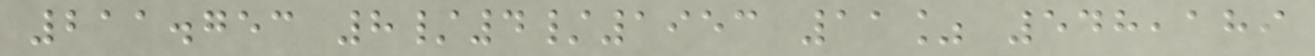211.753 8/4/1953 11% 548,189
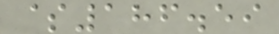$186.59
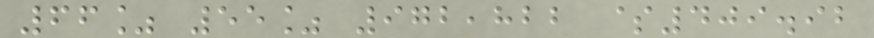66% 55% 972,822 $409.92
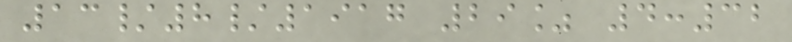13/8/1917 29% 4:32
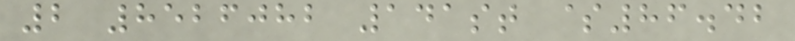2 8526082 141st $86.42
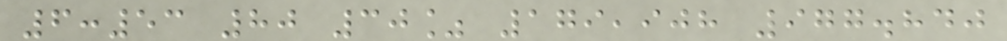6:53 80 30% 179,908 977.840
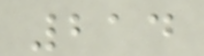214
